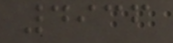4936
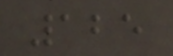125
